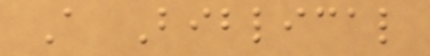A Biblical
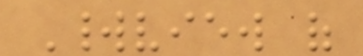Worldview of
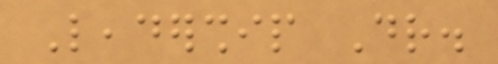Leadership Dr.
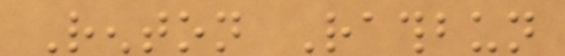Renton Rathbun
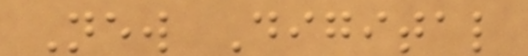New Digital
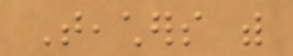Teachers with
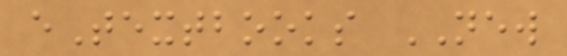eTextbooks NEW
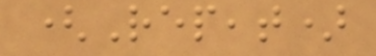(Repeat)
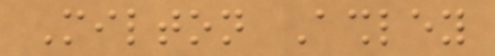Milton Ashley
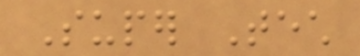Super Tech
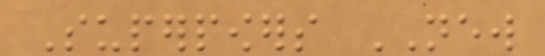Superpowers NEW
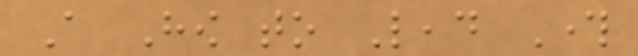A How to Lead Through
